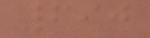690
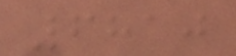6810
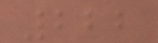222
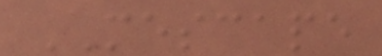MESCAPE
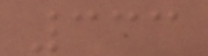333
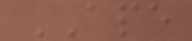APE
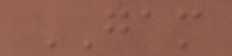GAM
